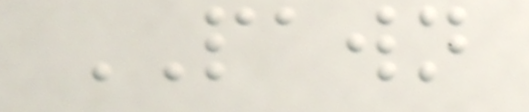PAWN
